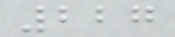227
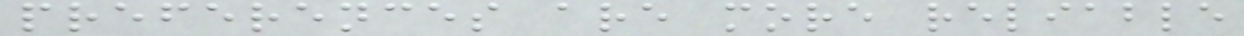preferences are more reliable
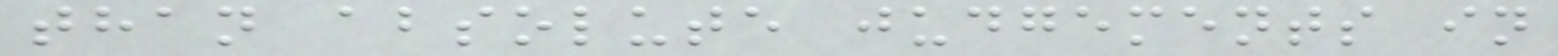than absolute judgements in
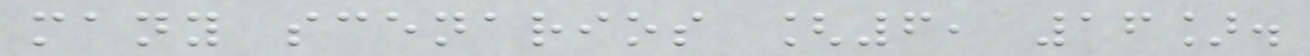many scenarios [6, 16].
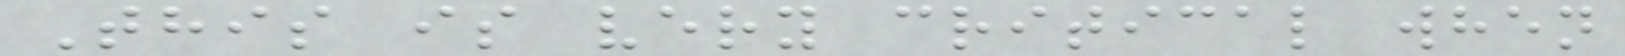This is very critical when
